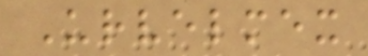Urvelmex
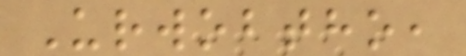Urwobtho,
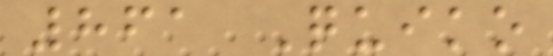861 Quiko
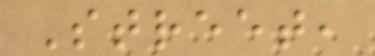Street,
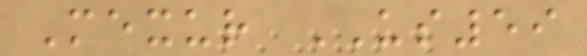Mexur US59
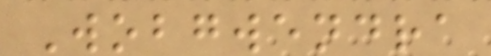Wobgwendra
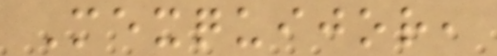Mexquijor,
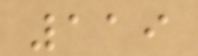119
